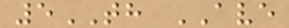5TH AVE
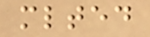mlted
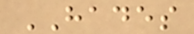HADES
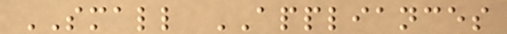SMALL APPLIANCES
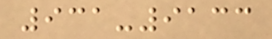931-9133
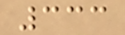333
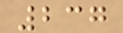237
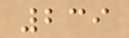239
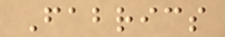Fabrics
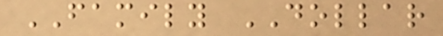FAMILY DOLLAR
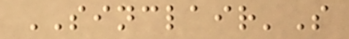SINCLAIR'S
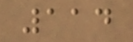114
